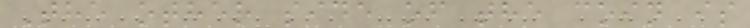The other side of the coin is
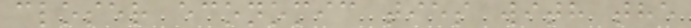closer economic ties with the
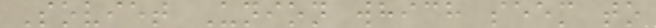Soviet Union which seem to
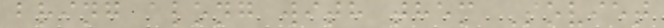bring along with them Soviet
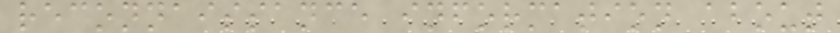reconnaissance information about
